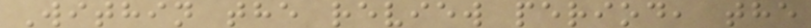Within the review period, the
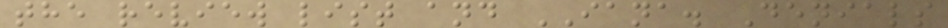the review list and IANA. Denials
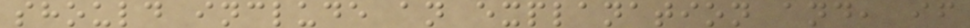should include an explanation and, if
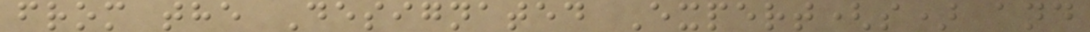from the Designated Expert(s) and
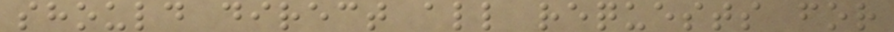should direct all requests for
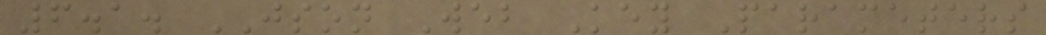6.1. JSON Web Key Parameters
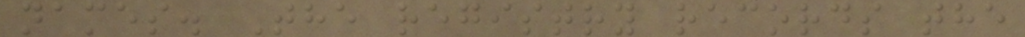names. The registry records the
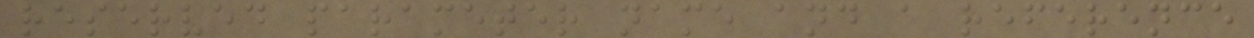reserved parameter name and a reference
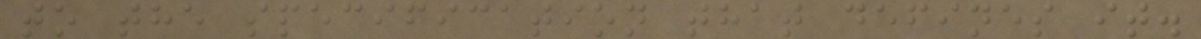to the specification that defines it.
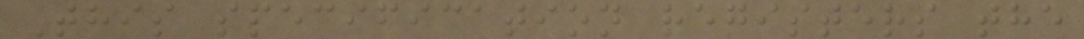This specification registers the
